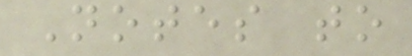Notes to
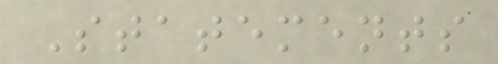Statements
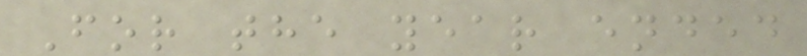For the year ended
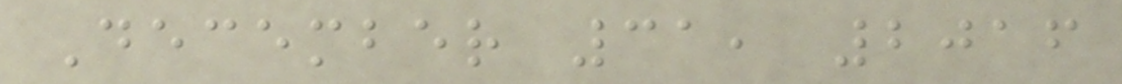December 31, 2016
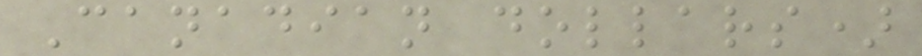Canadian dollars)
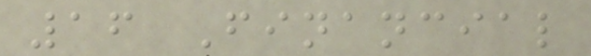16 Financial
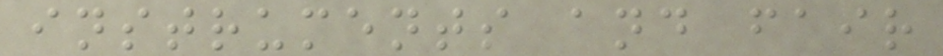instruments and fair
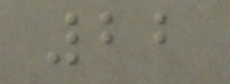22
